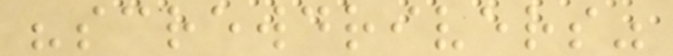"screwdrivers"
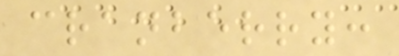cranberry:
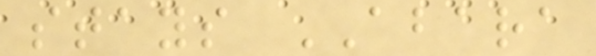stays ABARA
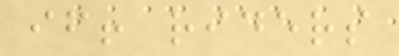if! riders
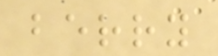berry
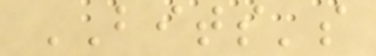BITS's
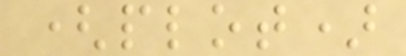(plot)
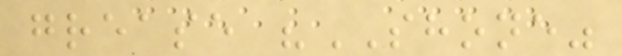grease "SHONE"
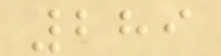289
